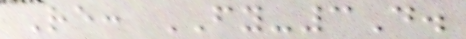Re: FY-3D.
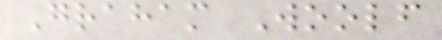Graham Woolf
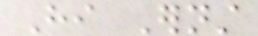Hi Ernst
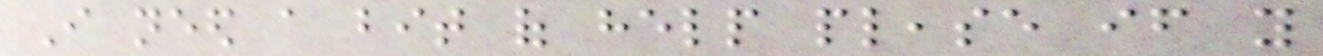I need a bit of help please if you
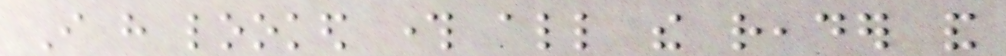I have looked through all the reader and
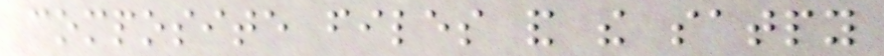composite files and the satpy
